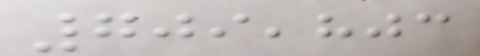709,803
